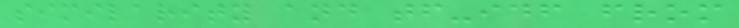similarity and tf-idf from
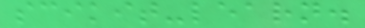scikit-learn.
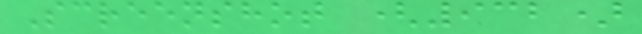Screenshot (932)
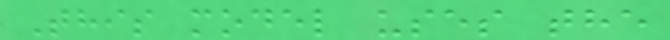This model uses the
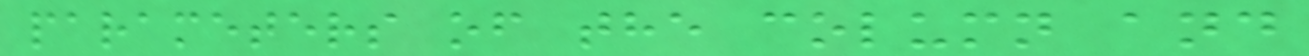parameters of the column and
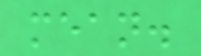mean.
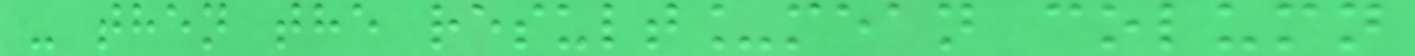- then the result_mean column
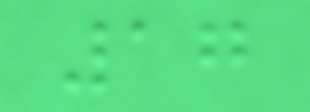17
